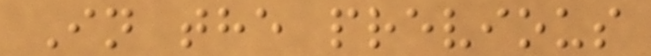In the previous
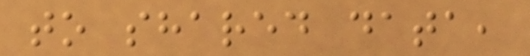to shared data,
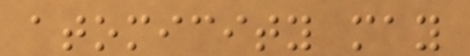atomicity may
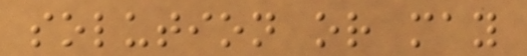solution or may
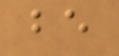be
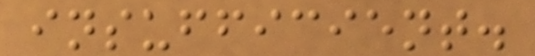insufficient.
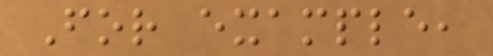For example,
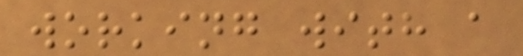working with a
